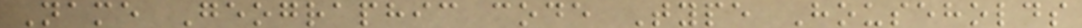Name Geographic code Type Households
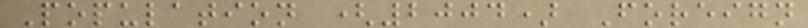Population (2004) Foreign
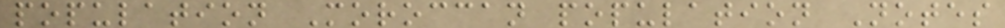population Moroccan population Notes
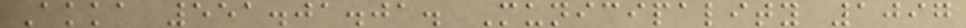Akka 551.01.01. Municipality 1097
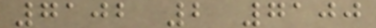7102 2 7100
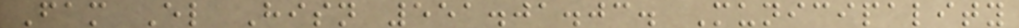Fam El Hisn 551.01.03. Municipality
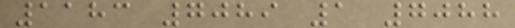1183 7089 1 7088
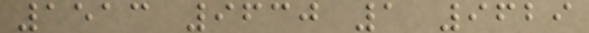1513 9630 1 9629
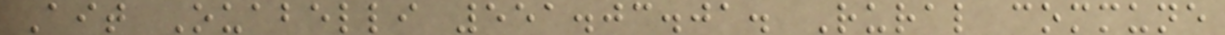Ait Ouabelli 551.03.01. Rural commune
